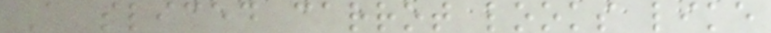A sliced carrot looks like
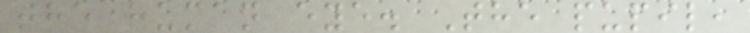the human eye. The pupil,
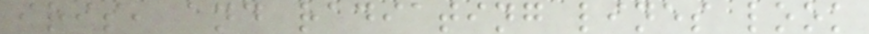iris, and radiating lines look
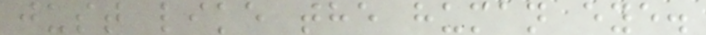just like the human eye.
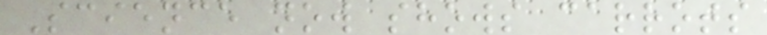Science now shows carrots
